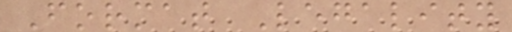Format Legality
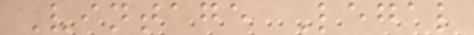Vintage Legal
